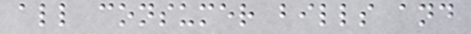all consumer bills and
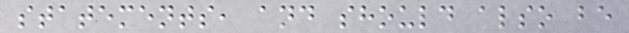statements, and should also be
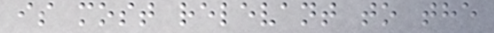is most relevant to the
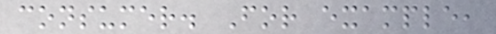consumer. For example,
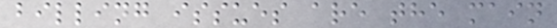billing issues are the main
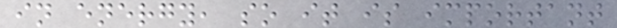in energy, so it is important
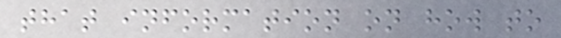that information on how to
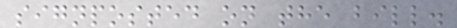signposted on the bill.
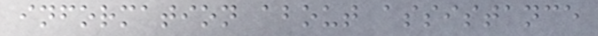information about assistance
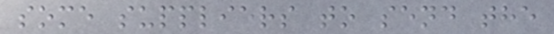some suppliers to send the
